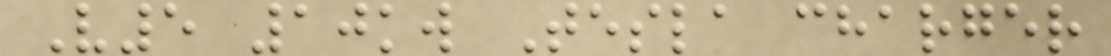V5 10kw Tesla charger
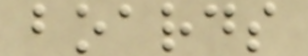boards
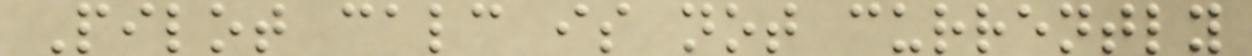Pilot calc is not currently
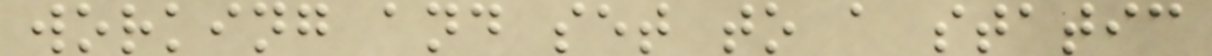working and set to a static
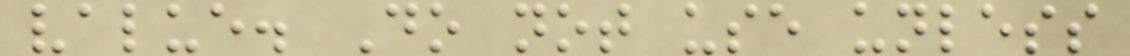value. Do not use unless
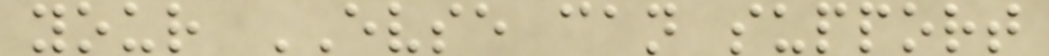your EVSE can support
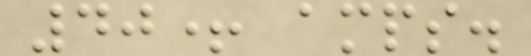40+ amps.
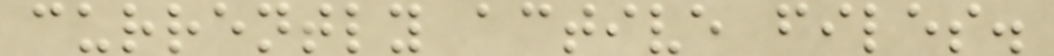currently active files.
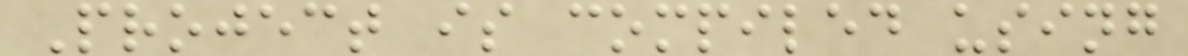Project is compiled using
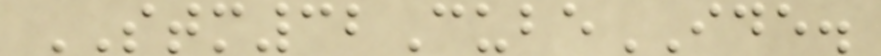STM32CubeIDE.
